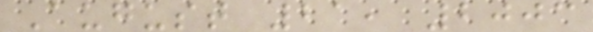August 21, 2003
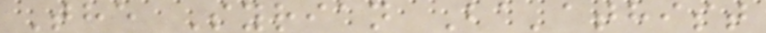The Syrian Ba'athist
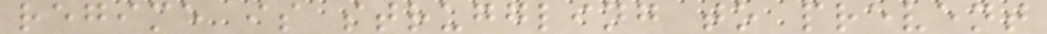regime is struggling to prevent
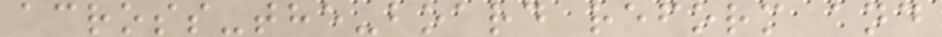across-the-board reform and
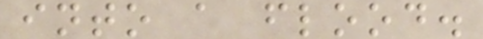into a flood.
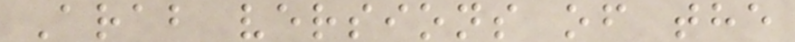Arab versions of the
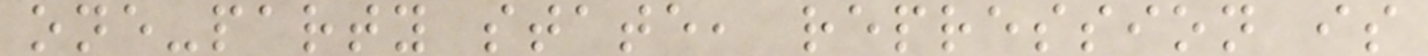one-party state, repression is
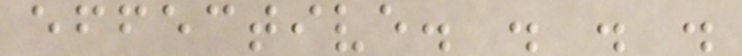effective. . . .
